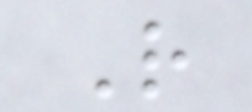R
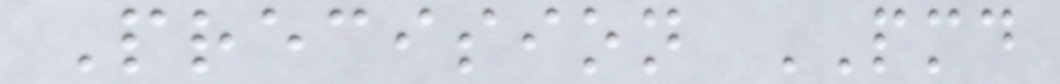Precision PMD
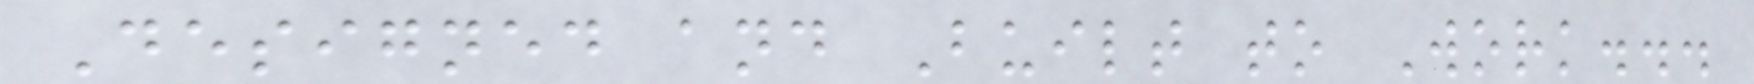Designed and Built to Work...
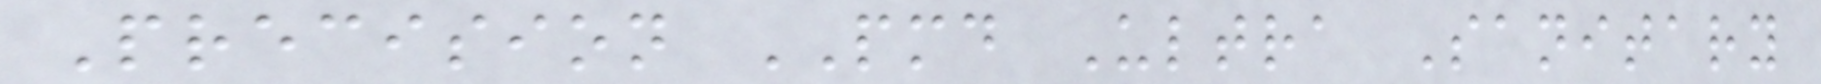Precision PMD Ultra Sanitary
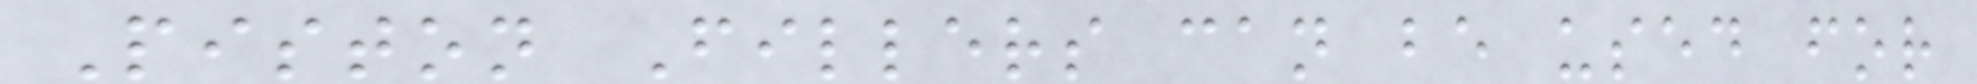Piston Fillers can be used for
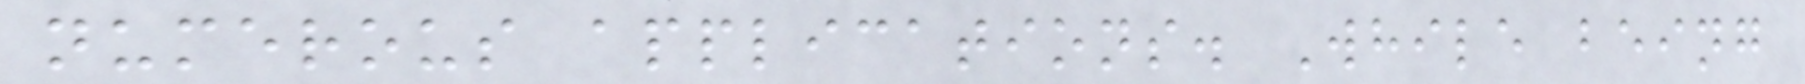numerous applications. While being
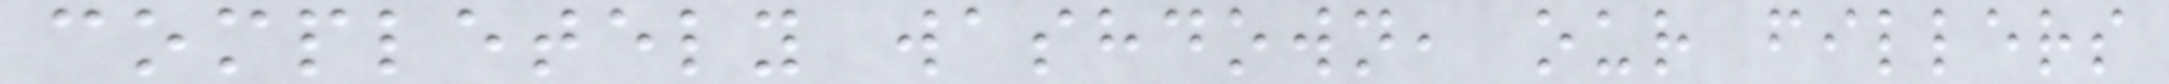completely washdown, our fillers
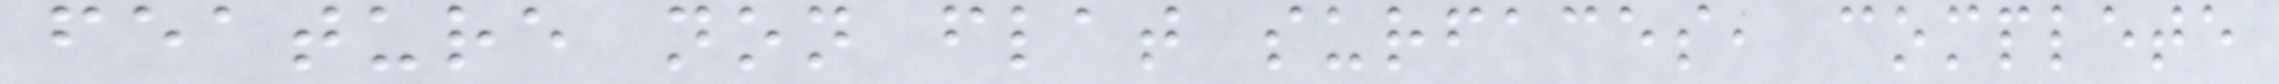feature non flat surfaces, complete
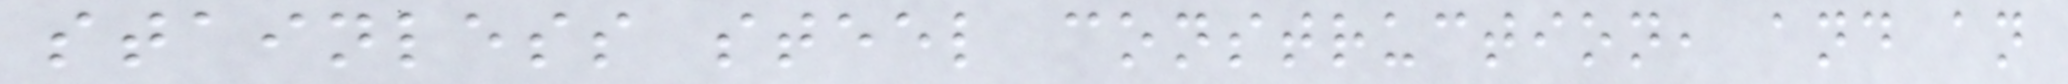stainless steel construction, and an
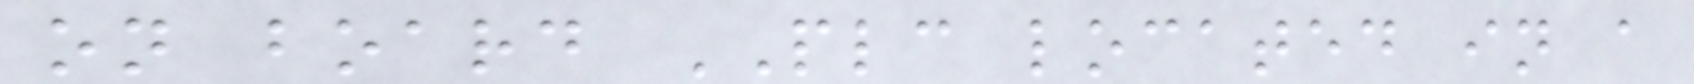on board PLC located in a
